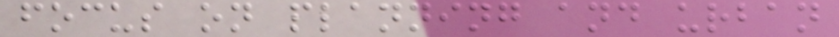focus on planning and urban
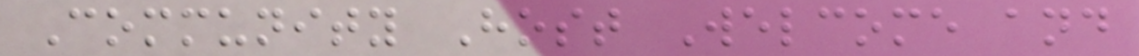Community Host Welcome and
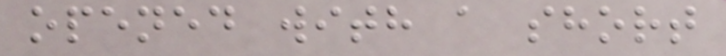opened with a short
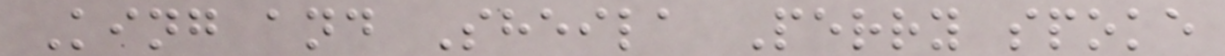King and Sheila Perry spoke
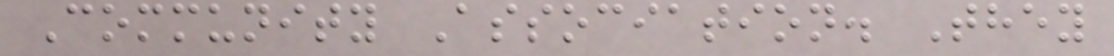Community Association. They
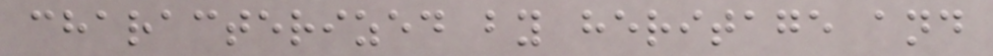characterized by heritage and
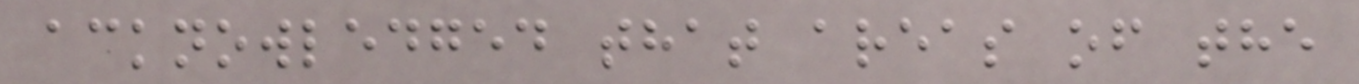acknowledged that areas of the
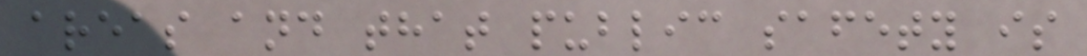areas and that public safety is
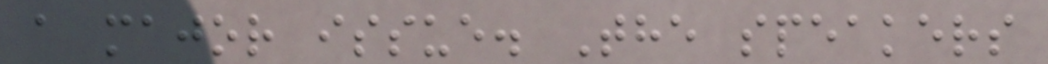a major issue. The speakers
